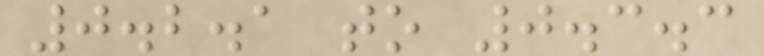0.2.1 to 0.3.3
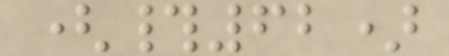(#62)
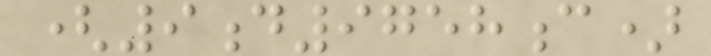(9d9758c)
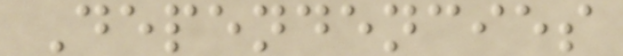Dependencies
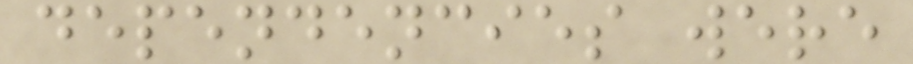dependencies were
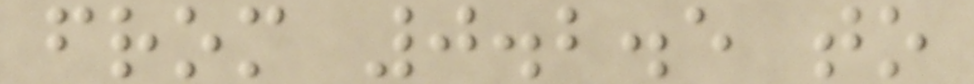from 0.2.5 to
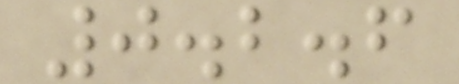0.2.6
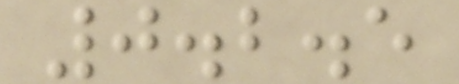0.2.5
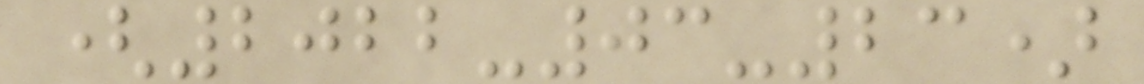(2022-03-23)
